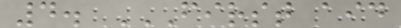4. FIRST AID
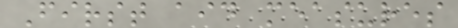First aid measures
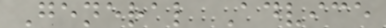General Advice
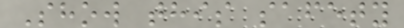Show this safety
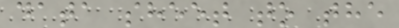data sheet to the
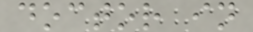doctor in
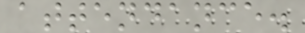attendance.
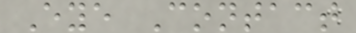Eye Contact
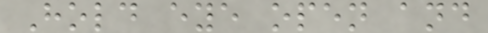Hold eye open and
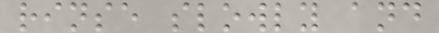rinse slowly and
